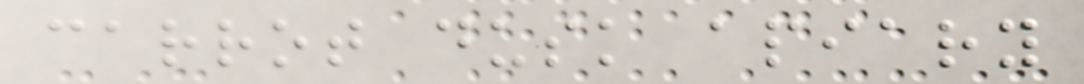carrot dusk apiary
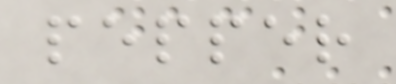pepper
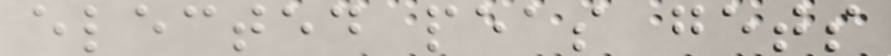elected peas gets
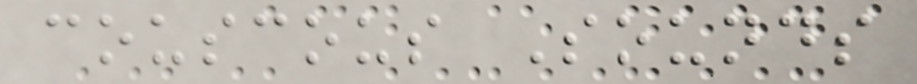couscous Sounds
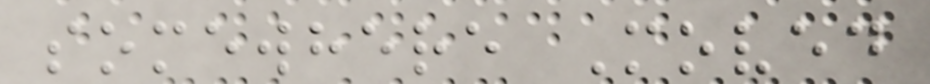somewhere Moved
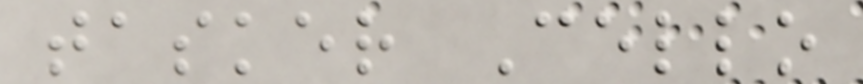tasker Cello
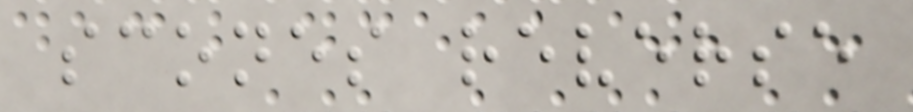scones reverse
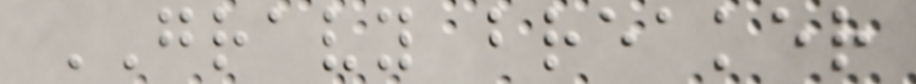GRAVY breaker
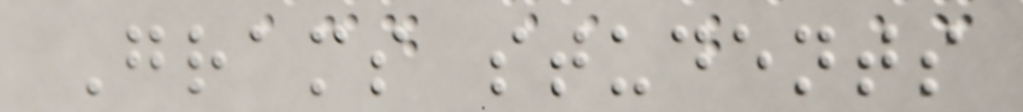Grams students
